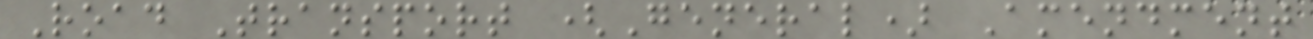Road Transport (General) Amendment
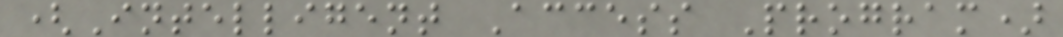(Intelligent Access Program)
